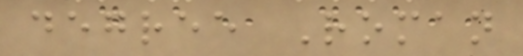degree Roman
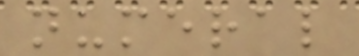numeral
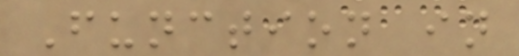Function in
